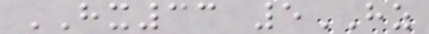HX33 5HZ
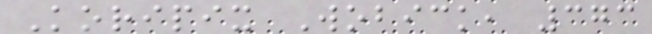Koripix Wobick, 373
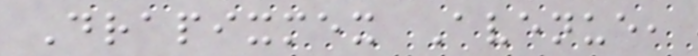Drapixmex Avenue,
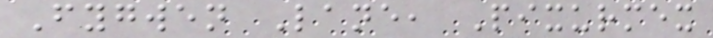Fygwen Lane, Pixurmex
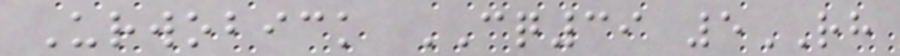Urwobick CQ39 5RH
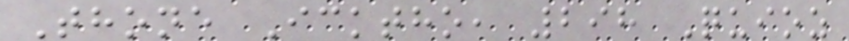Thone Icktho, 298 Quioz
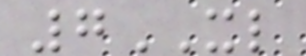7XL
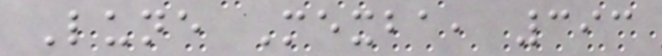Lune Mexba, 393
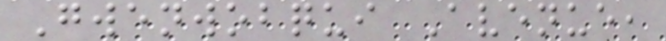Gwenwobqui Avenue,
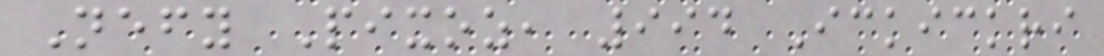Nefy Pixoz, 994 Ickickri
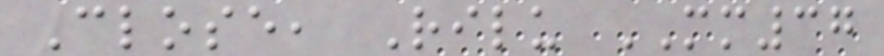Close, Rilu MM37
